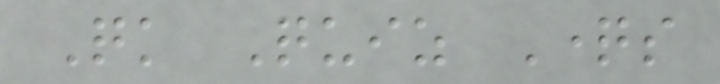Quick Quiz Questions
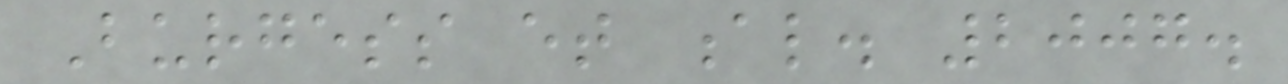Burgess et al. 2007.
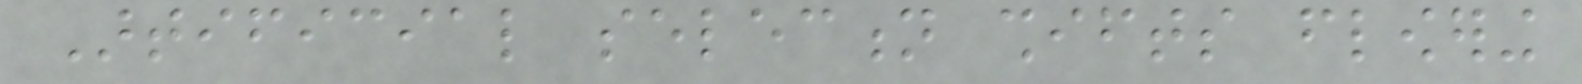Artificial selection shifts flowering
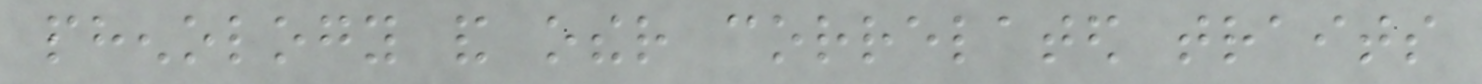phenology and other correlated traits
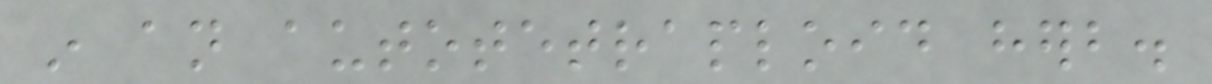in an autotetraploid herb.
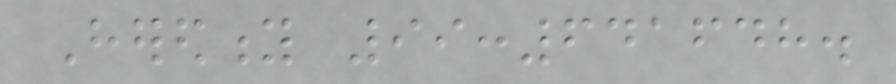Heredity 99:641648.
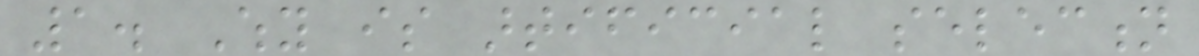1. Why is artificial selection
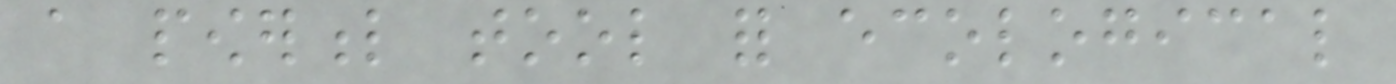a powerful tool for ecological
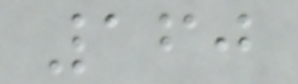160
